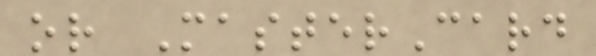or MasterCard
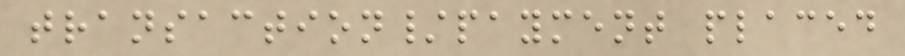transaction/payment placed
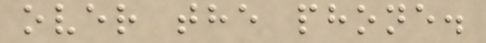over the phone.
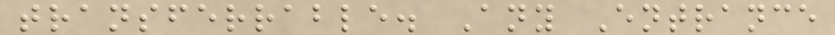transferrable. Any Entrance
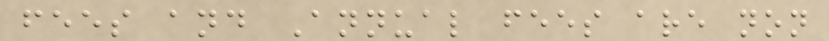fees and Annual fees are non
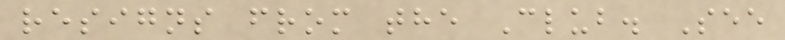resigns from the Club. See
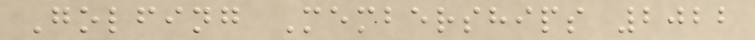Golfing Memberships 2022
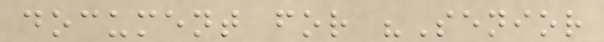document for "Senior
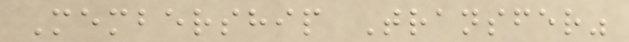Membership Transfer"
